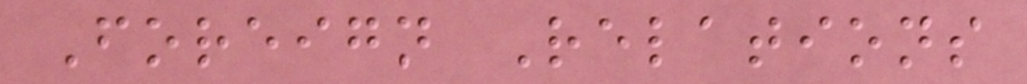Foreign Relations
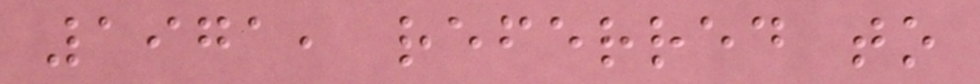1971, referred to
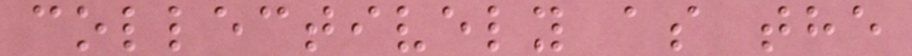collectively as the
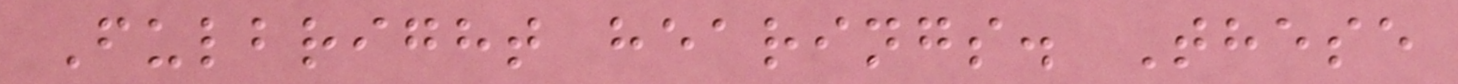Fulbright hearings. These
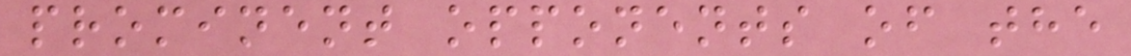prominent opponents of the
